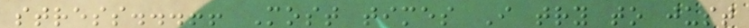stress...!! Most times I try to just
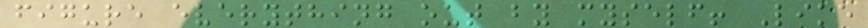figure everything out by myself! Like
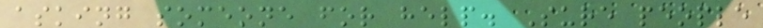asking someone for help. Sure people
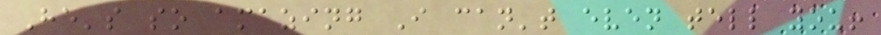He's so amazing I can't even tell you!
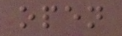open
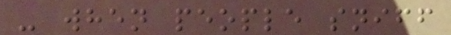- when people sniff
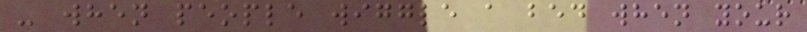- when people wiggle a bed when your
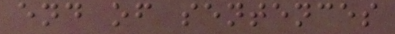end of sentences
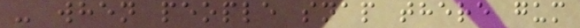- when people snap there gum
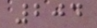204
